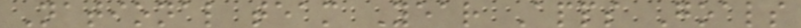National team Year Apps Goals
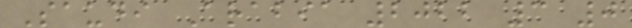Saudi Arabia 2022 3 0
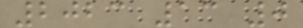2023 13 0
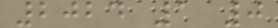2024 1 0
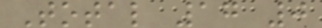Total 17 0
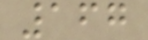167
